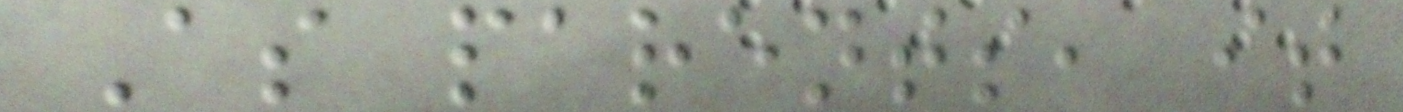As parents, it
